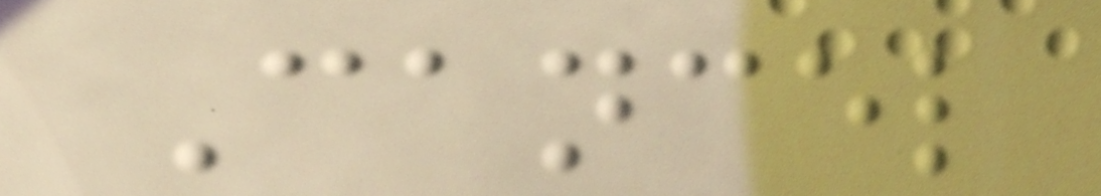Cancel
